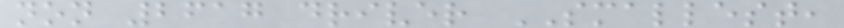non 2617 driver SMALLEST,
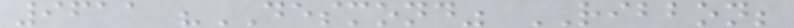9611 "DESMOND" RIBBON;
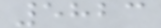5823
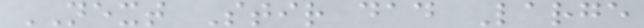NEXT Stir dad Large
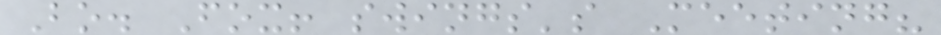Bo. Fox! swings's Meeting?
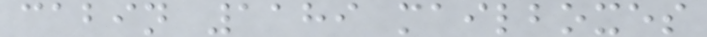cabin 1189 mailboxes
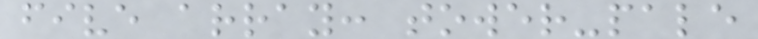five array: tower-pale
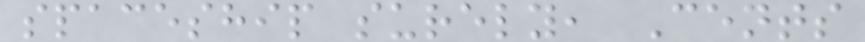spaceship surely, Cents
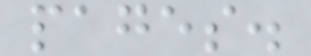pages.
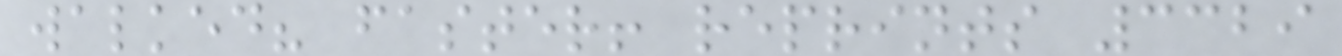walked? faster! reprints 3329
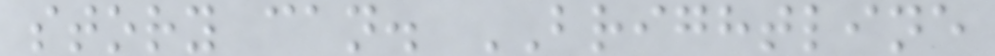story can. BRIGHTLINE
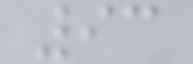93
